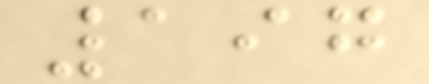197
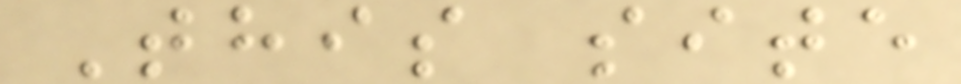This site
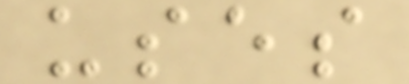uses
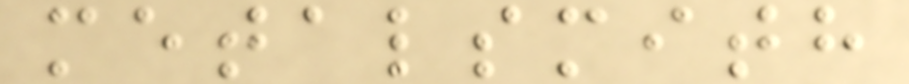metalsmith
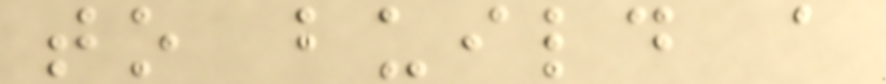to build a
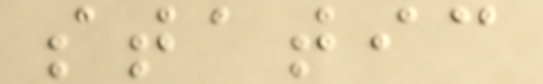static
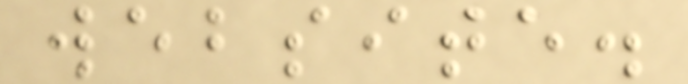website.
